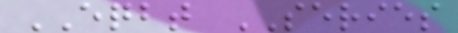EQBT SERIES
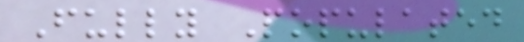Fully Populated
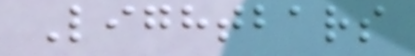Lightbars
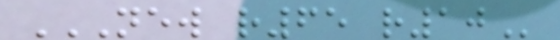NEW R65 R10
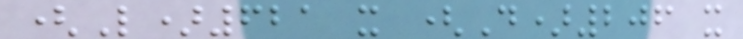(L)621 x (D)206 x
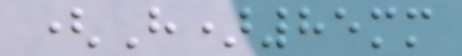(H)85mm
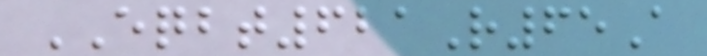EQBT621R65A
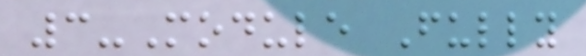3-Module Fully
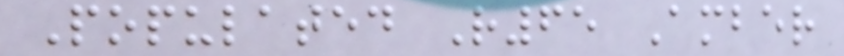Populated R65 Amber
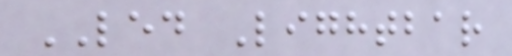LED Lightbar
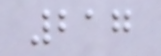217
